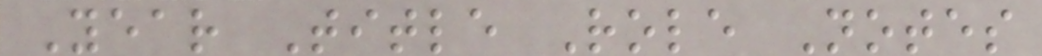Year Title Role Notes
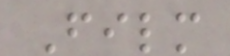Film
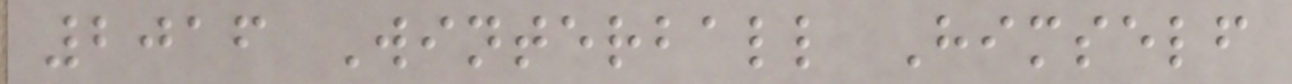2016 Winterball Himself
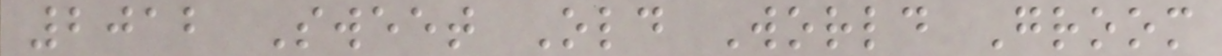2012 Sweet Old World Groom
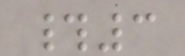#3
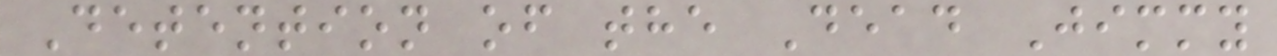Detention of the Dead Jimmy
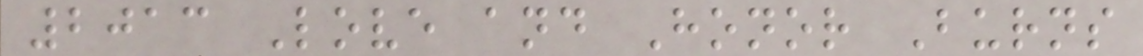2013 Love and Honor Burns
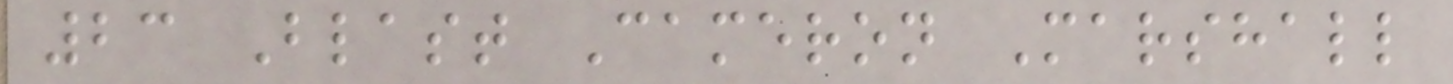23 Blast Cameron Marshall
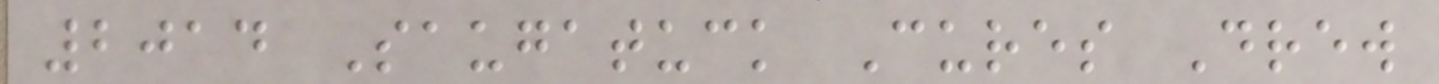2014 Saugatuck Cures Drew
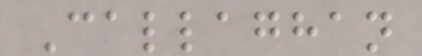Callaghan
